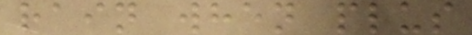rain when plus
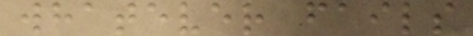whatever fails
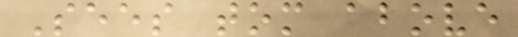Sees tom above
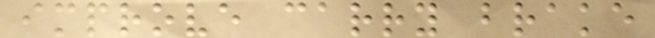improve carry brake
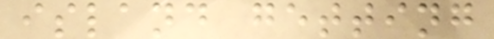island getting
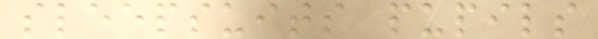sleepsuits pupils
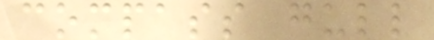compass gull
